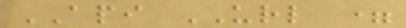API URL =
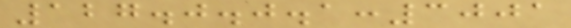127.0.0.1:3001
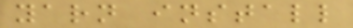yarn install
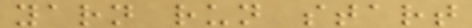yarn run start
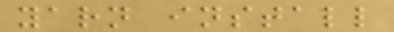yarn install
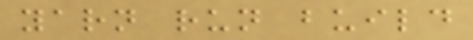yarn run build
